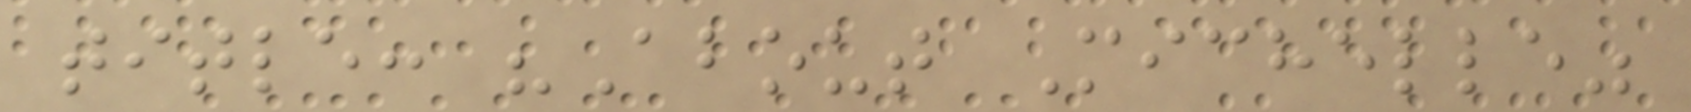title: "About Michelle"
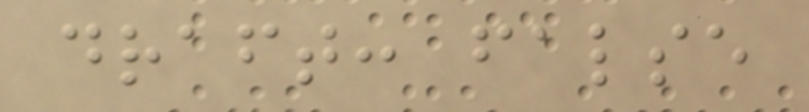draft: false
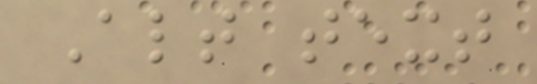Alt text
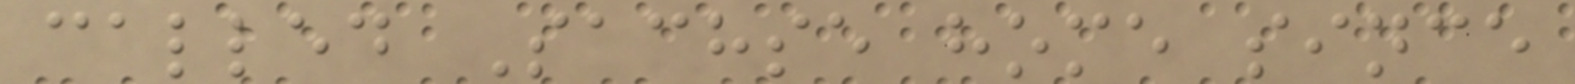called Sachse home since
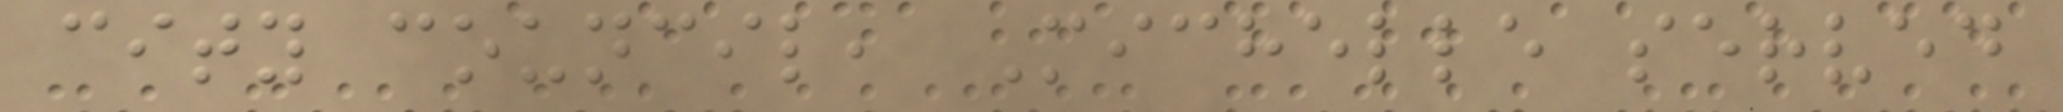city council, Michelle served
